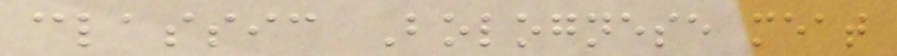classic Bolognese meat
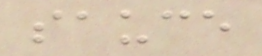sauce
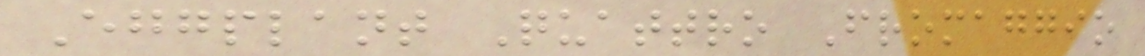Eggplant Quattro Fromaggio
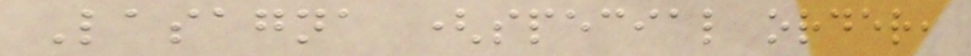Lasagna (special order,
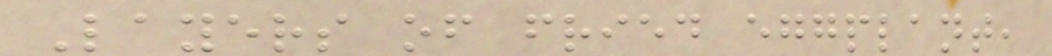Layers of fried eggplant,
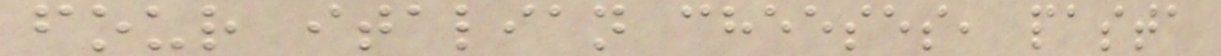four italian cheeses, pasta
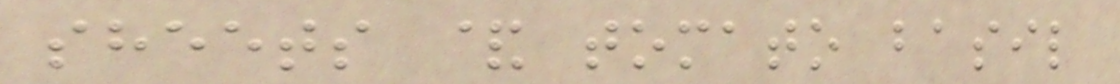sheets & tomato basil
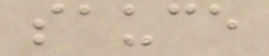sauce
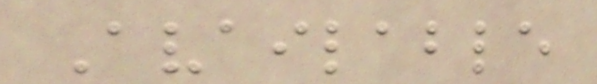Available
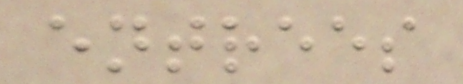entrees
